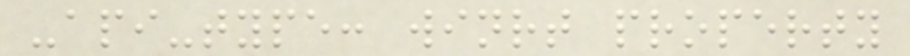-api-type: winrt property
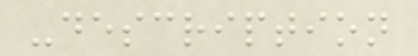-description
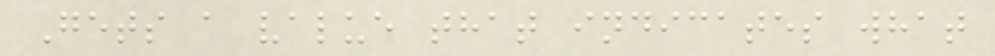Gets a value that indicates what
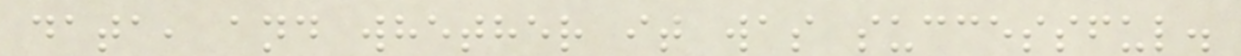data, and whether it was successful.
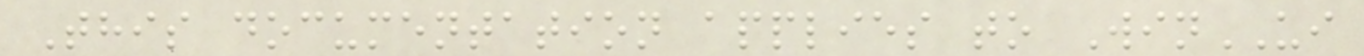This documentation applies to WinUI
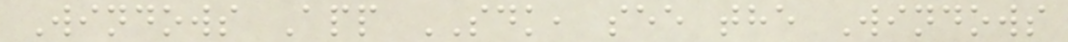Windows App SDK, see the Windows
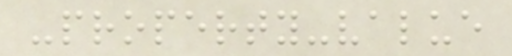-property-value
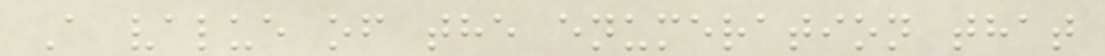A value of the enumeration that
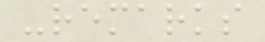-remarks
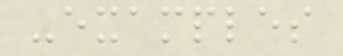-examples
